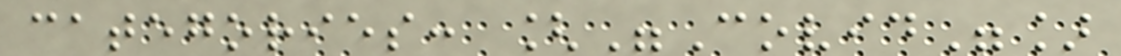categories: ["Covid"]
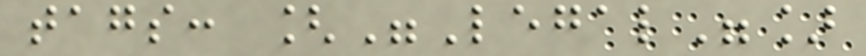tags: ["Legal"]
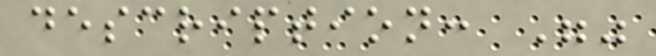description: ""
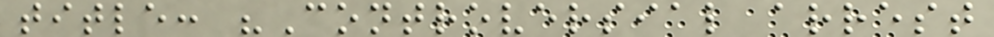title: "Controversial arrest
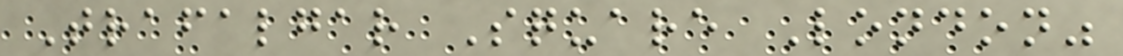Trafalgar Square London"
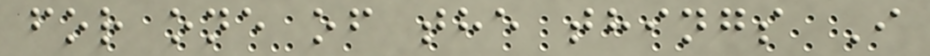for one of the things I
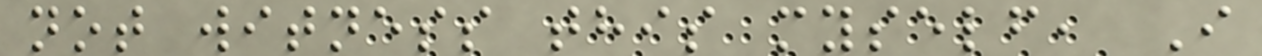not witness this myself, I
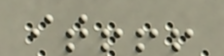it!!!
